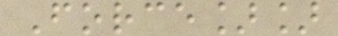Force]]
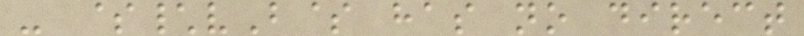- $\vB$ has no direct
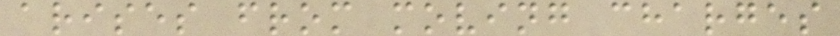arises from moving charges
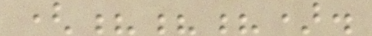(???).
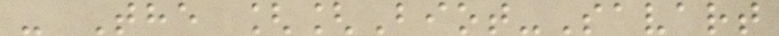- The [[Biot-Savart
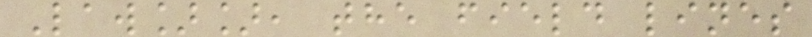Law]], the field lines
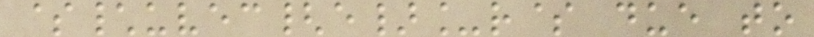$\uvec{e}_r$ due to
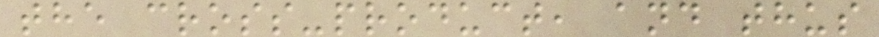the cross-product, and thus
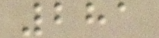281
